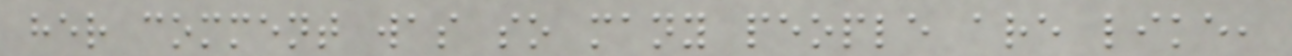her comment was so many people are like,
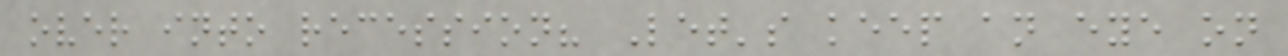over into recession? Let's keep an eye on
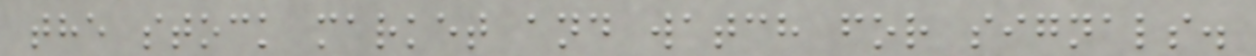the stock market and watch for signals.
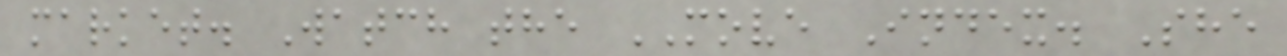market. Watch the MOVE Index. She
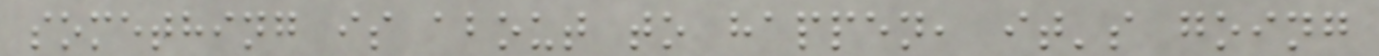something is about to happen, it's going
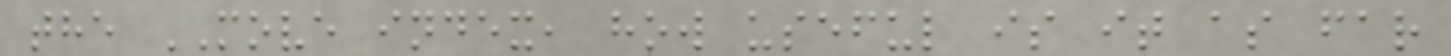the MOVE index, how useful is it as far
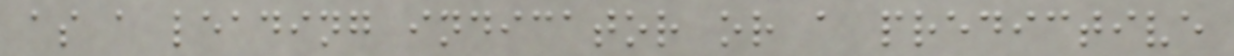as a leading indicator or a predictive
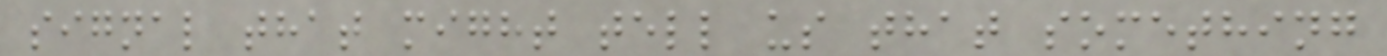signal that might tell us that something
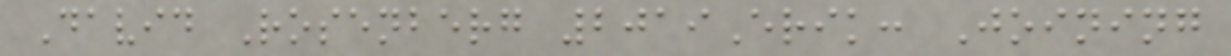David Rosenberg 2019Erik: Joining
